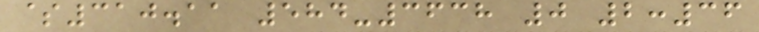$310.11 584-3638 0 2:36
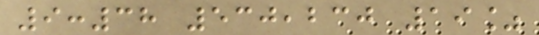9:38 530,230 19%
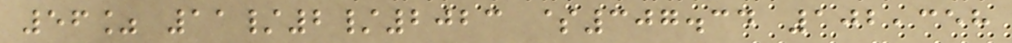56% 11/2/2023 $307.34 102,358
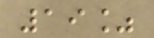19%
